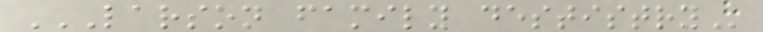LARSON FAMILY DESTISTRY
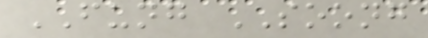FUNG SOONG
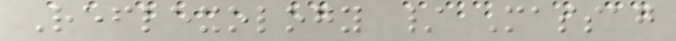Reflexology / Massag
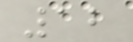12
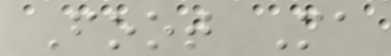Foot Ma
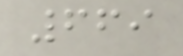669
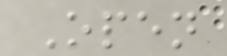Open
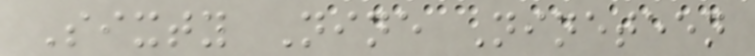Sixty Nine Nineteen
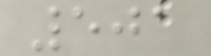501
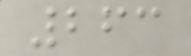263
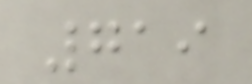719
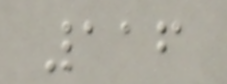116
